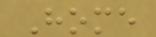Home
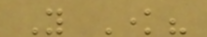You Know?
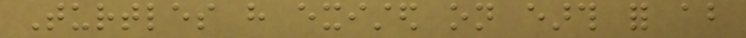Turtles have existed on earth for about
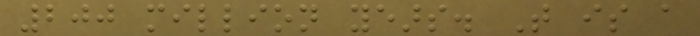200 million years. That is a
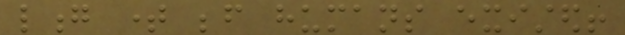long time before humans existed!
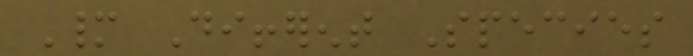Many Different Species
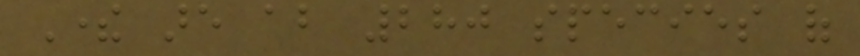There are about 280 species of
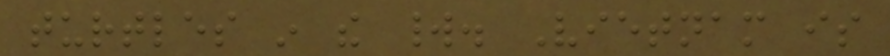turtles in the world. Vietnam is
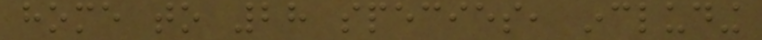home to 28 species, including
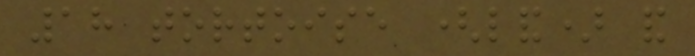18 tortoise (land) and
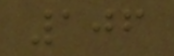106
